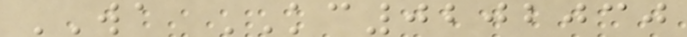WA KC0202030
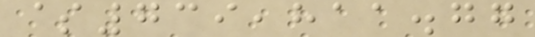$739,811.77
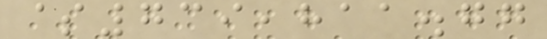$739,811.77
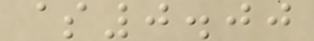$0.00
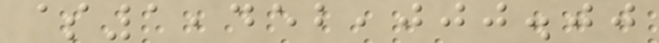$1,452,000.00
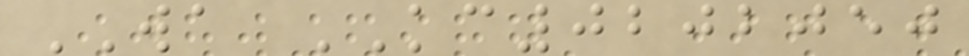WA KC0202050
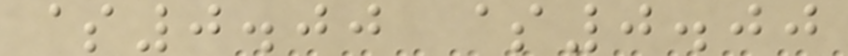$0.00 $0.00
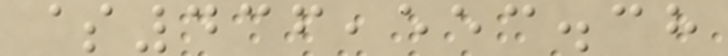$436,553.38
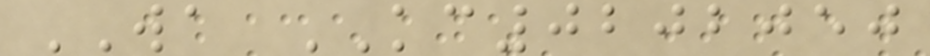WA KC0202050
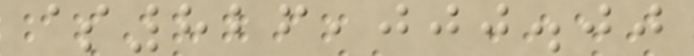$826,000.00
